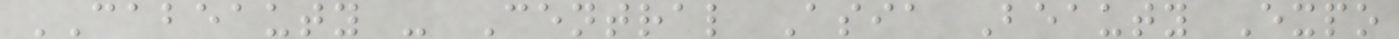CABEAUTY - Central Asia Beauty Expo
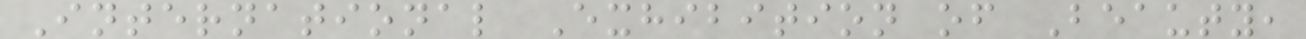International Exhibition of Beauty,
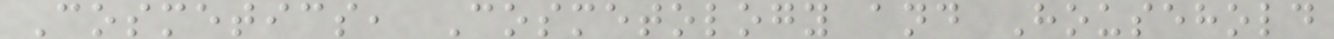Cosmetics, Cosmetology and Household
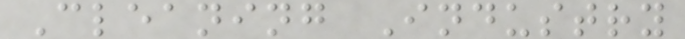Cleaning Industry
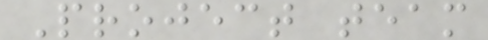Project team
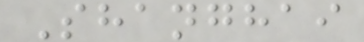Shanghai
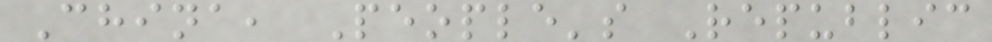China, People's Republic
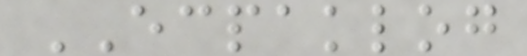ECPAKLOG
